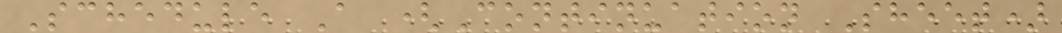Schedule A (Continuation Sheet)
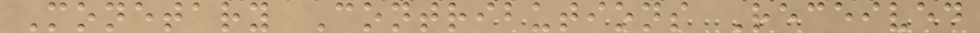Monetary Contributions Received
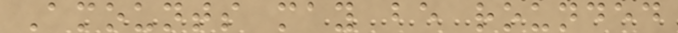Amounts may be rounded
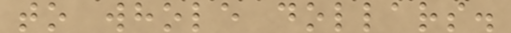to whole dollars.
